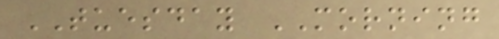TUESDAY MORNING
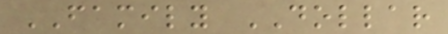FAMILY DOLLAR
